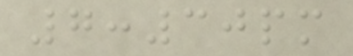7:30pm
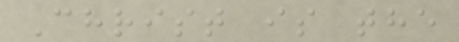Christ is the
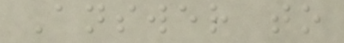Answer to
